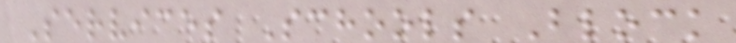Services Schools Block
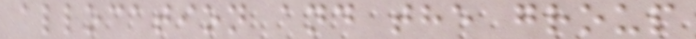allocation and the group
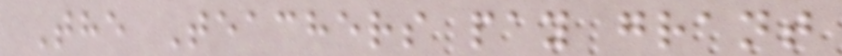The Teachers pay grant
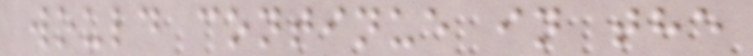would continue in the
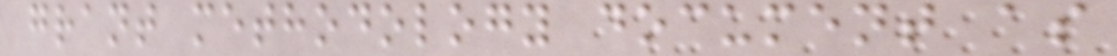grant methodology document as
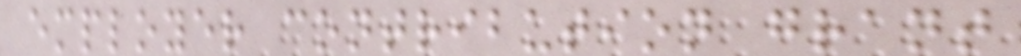employer contribution grant
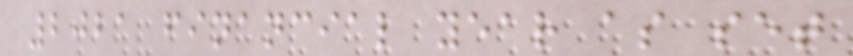2021 financial year as set
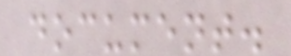document.
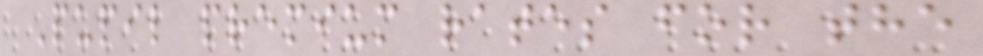Pupil premium rates for the
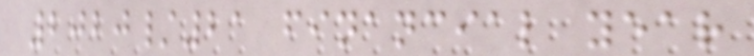2020/21 financial year
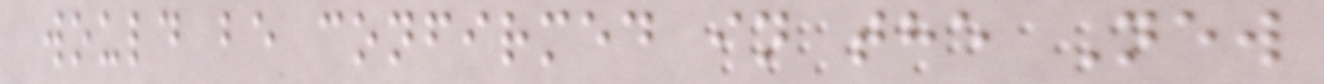would be confirmed in the New
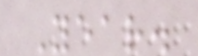Year.
